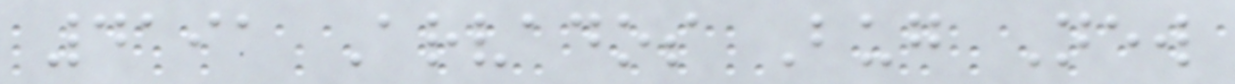4191 Arvados Bug New
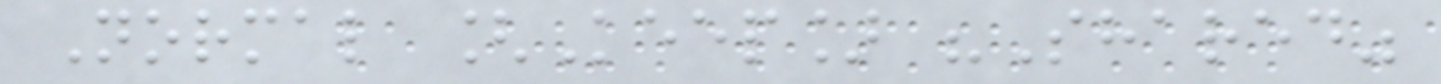Normal [Keep] "Shared"
